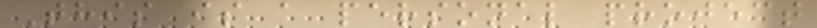This is a personal project
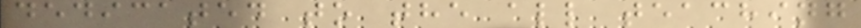dedicated to the all teaching
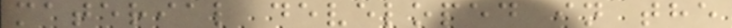material developed in the
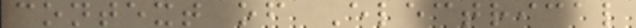context of Electrical
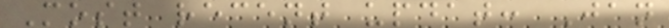Most recent updat: Jan
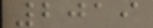2019
